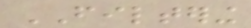FILTERING
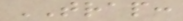TRAP:
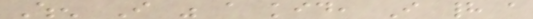When I was a kid, I had a
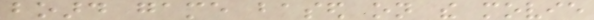board game based on the movie
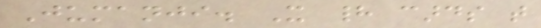Jumanji. It had cards that
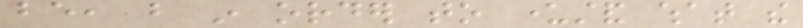be, but in order to understand what the
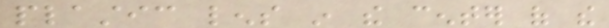plastic lens in the center of the
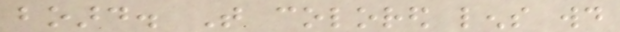board. That colored lens would
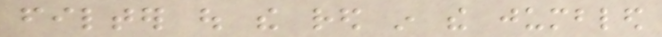filter out the red in the jumbled
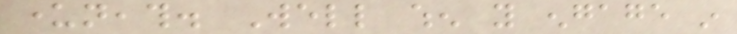underneath. Well when you engage in
